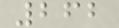262
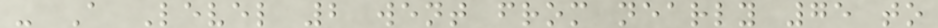- A Level 2 went from nearly 75 to
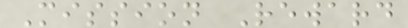Mission Reward
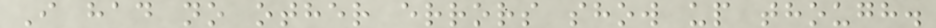I had no other errors show up though.
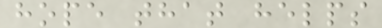hope that helps
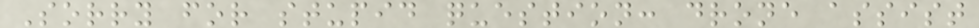Sorry for stupid question: drone assist
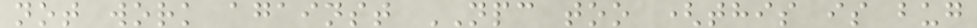not work against NPC too (this is bug
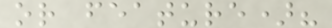or feature)?
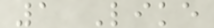1 Like
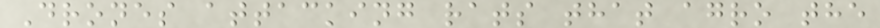Drones attacking rats that agro the
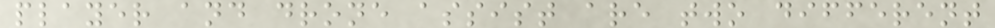player and drone assist are two different
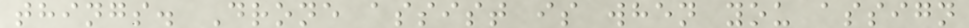things. Drone assist is when you assign
